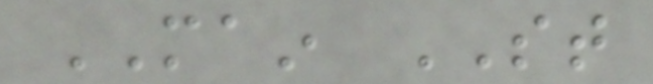MAIN ST
